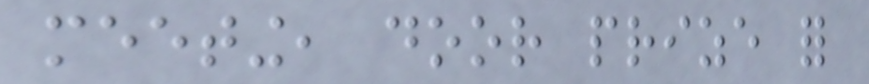meeting, door prize for
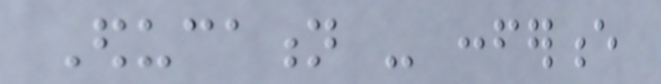Education - conference
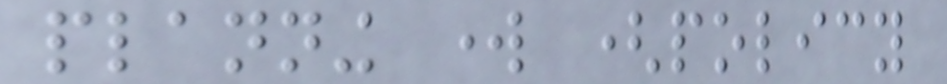planning work (policy
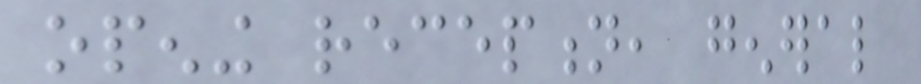opening reception, general
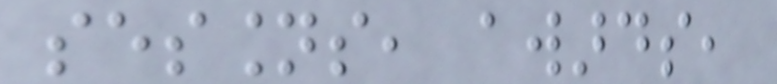sessions, awards,
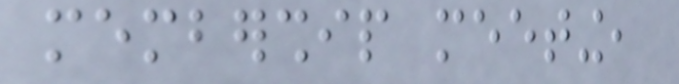membership meeting,
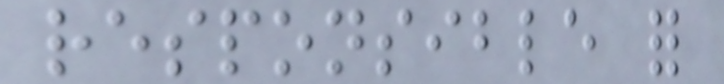responsible for
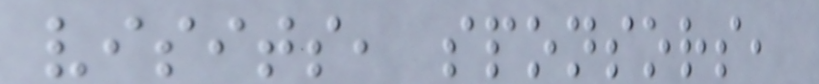visits, sponsors,
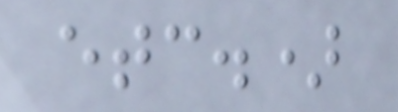etc.)
